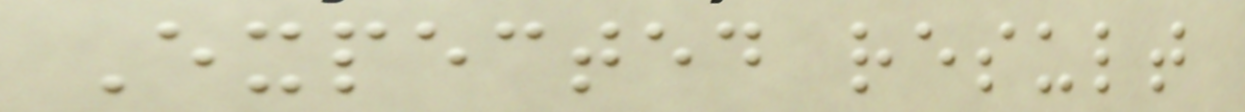Expected result
